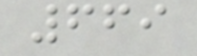669
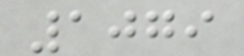1079
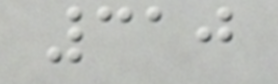310
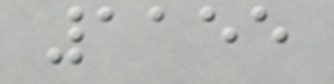1155
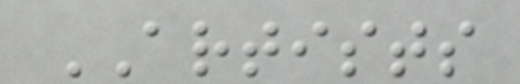ARTISTS
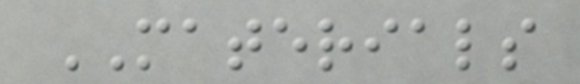MATERIALS
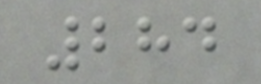284
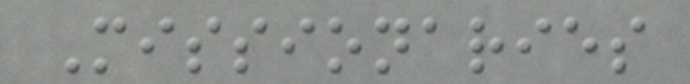Missionaries
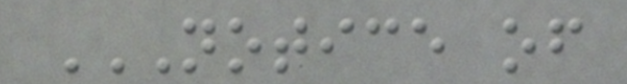NOTICE OF
